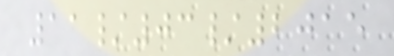11/03/2015
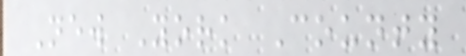New York County
